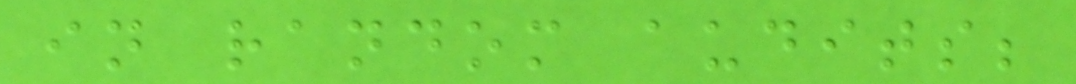in random audits;
